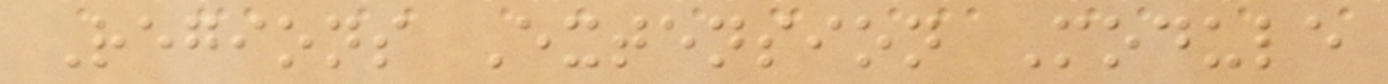Regions Extension Module
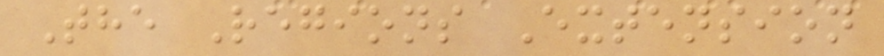The Regions Extension
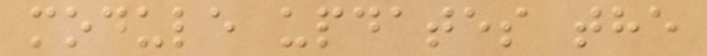module updates the
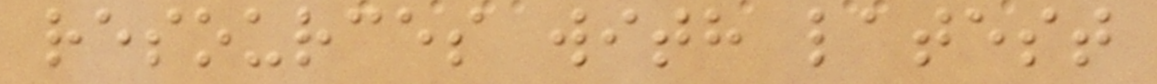resources with latest
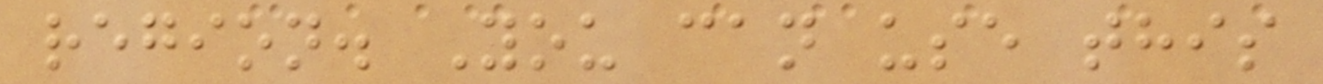region. You can use this
